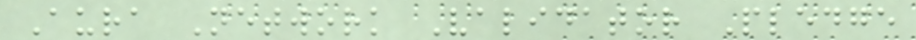Aura Network Validator Pledge
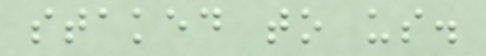staked to us.
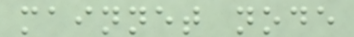mainnet node
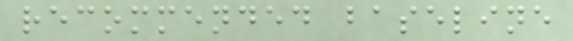recommended baseline
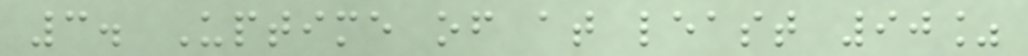3. Uptime of at least 90%
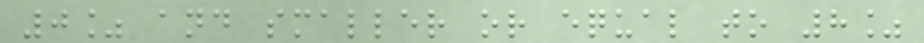0% and smaller or equal to 8%
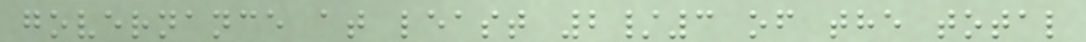governance at least 2/3 of the total
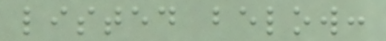listed below:
